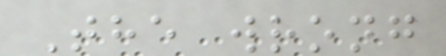The wrong
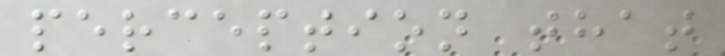perception that
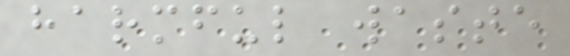harmful waste
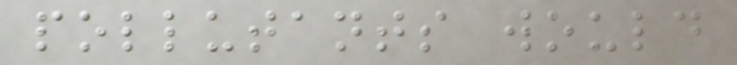pollutants would
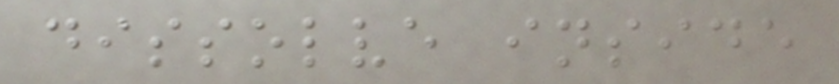dissolve inside
